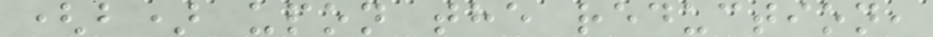(b) upon the reduction,
